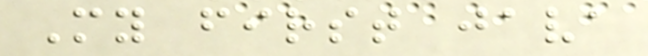My first java
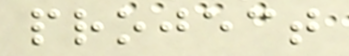project
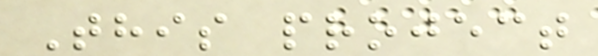This project
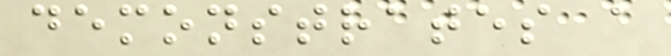demonstrates a
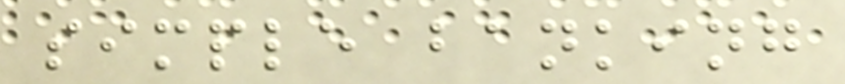simple banking
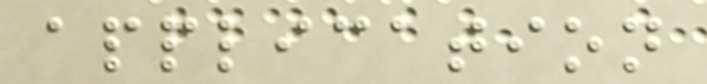application
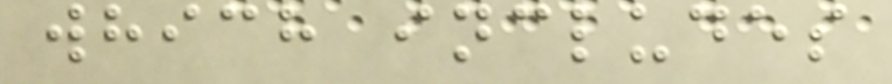which includes
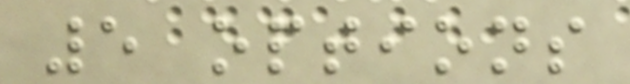5 options
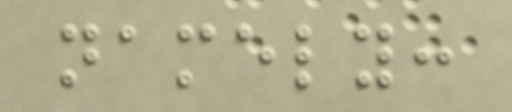namely:
